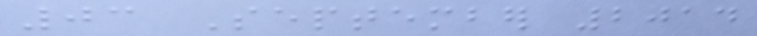03 September 2014
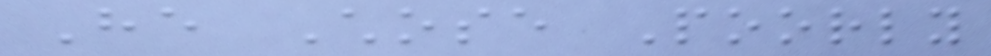He Chose Poorly
